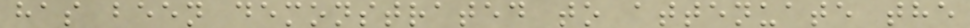has been demonstrated to attenuate the
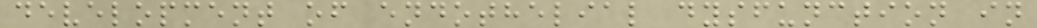development of endothelial dysfunction in
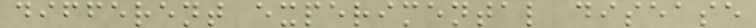different experimental disease
